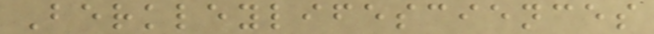Berkleylifesciences
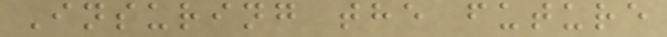Insuring the future
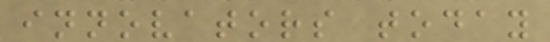innovators today
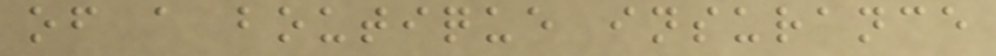of a boutique insurance
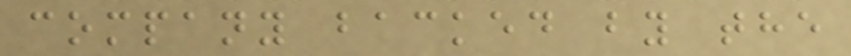company backed by the
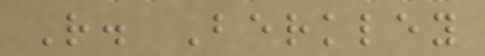R. Berkley
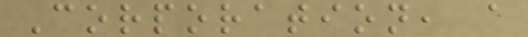Corporation, a
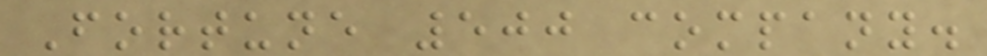Fortune 500 company.
